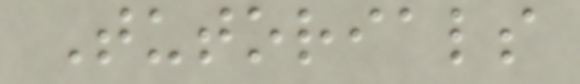Tutorials
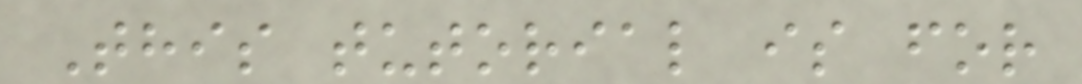This tutorial is for
